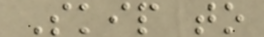Skip to
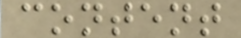content
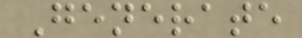Generate
